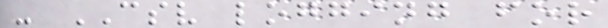- CSV logging for
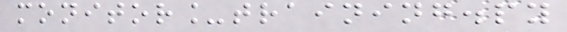monitor_training.py
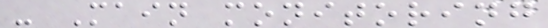- Main monitoring
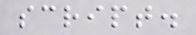script.
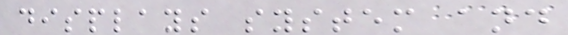displays system and
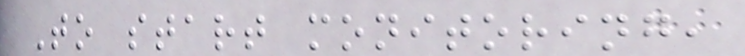To start monitoring,
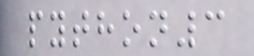python3
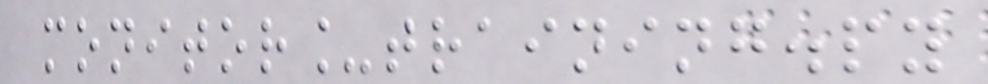monitor_training.py
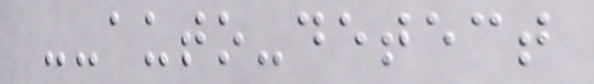--auto-detect
